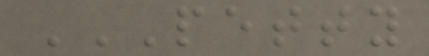PETTY
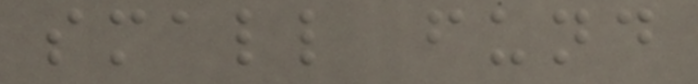small fund
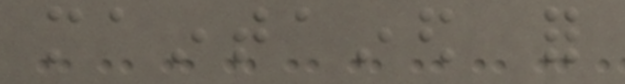maintained for
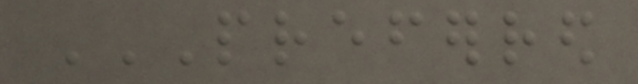PREFERRED
